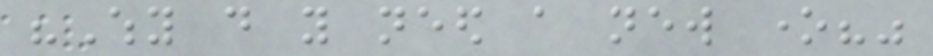"Why do you need a new one?"
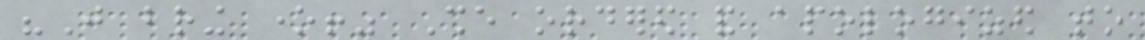"Just bring one!" She ordered and apologized to
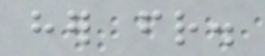her friend.
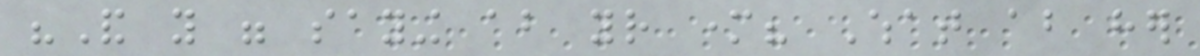"And you were saying about your mother? What about her
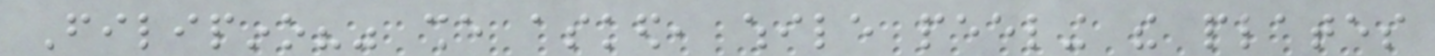Filipino?" she asked, while peeling the plates
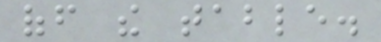off the table.
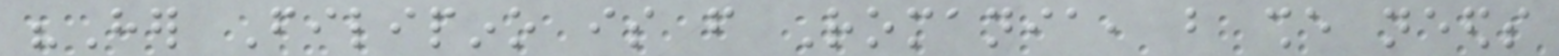"Her Filipino is from Romania, but she needs
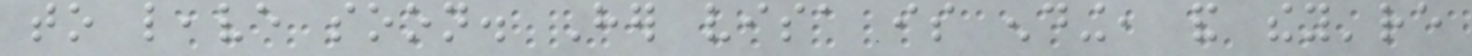to leave soon. Her visa is ending, and they're
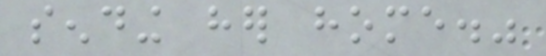sending her home."
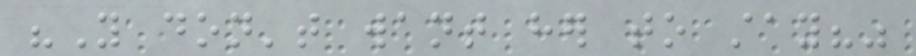"You don't want her to stay?"
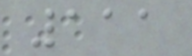111
